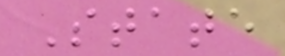State
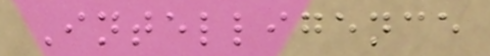Intelligence
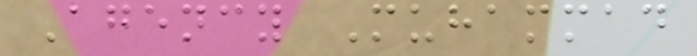Agency Muhammad
